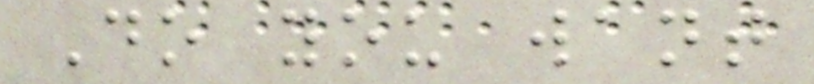Do you want
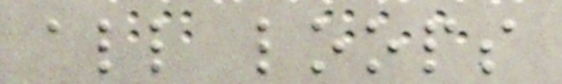all loops
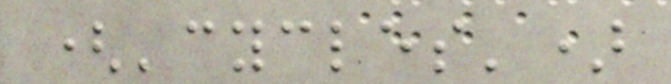('cycles')
